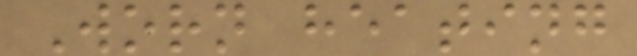Worn heating
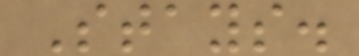Stays.
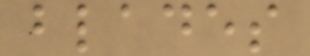blades
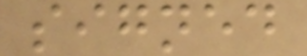signed
